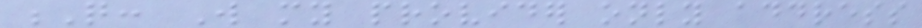Q: Will my provider only address
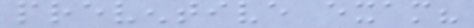preventive exam?
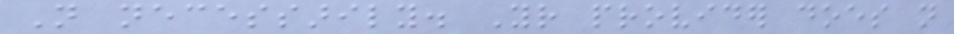Not necessarily. Your provider does not
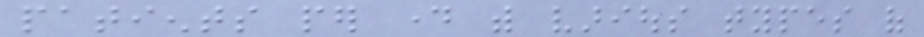patients per day with various types of
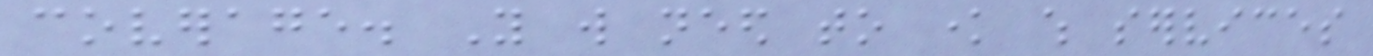coverage. You will need to know which services
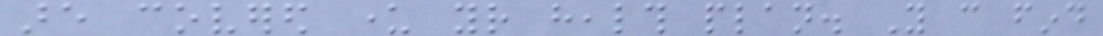are covered under your health plan. You can find
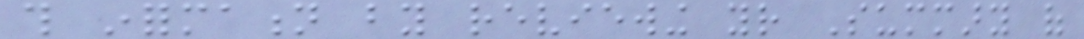this information by reviewing your Summary of
